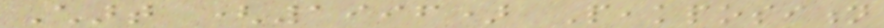Chart (1996) Peakposition
